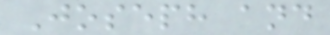Joseph and
